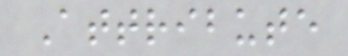Attribute
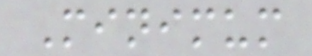Minimum
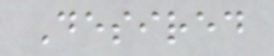Desired
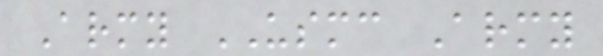Army USMC Army
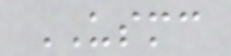USMC
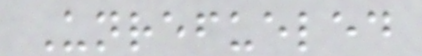Unrefueled
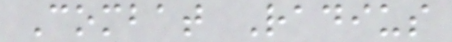Combat Radius
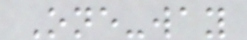One-way
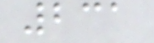231
